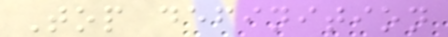Top definition
